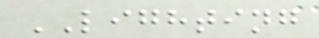LIGHTING
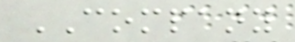COMPANY
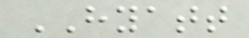HYATT
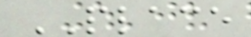PLACE
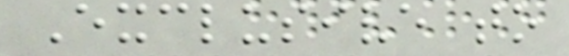Exclusive to
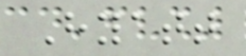Hyatt
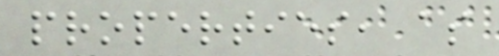properties, as
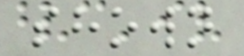shown
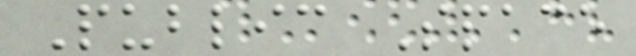Public Space
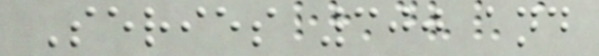Series 300 and
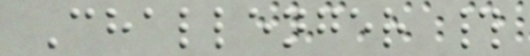Challenger #
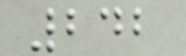242
